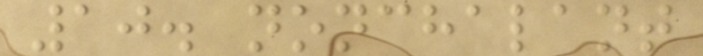10. nonchalant
